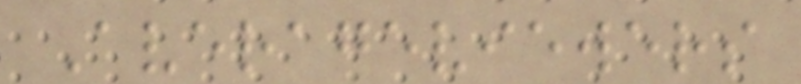Averageviewers
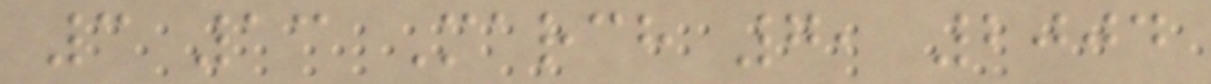3 13 March 7, 2004
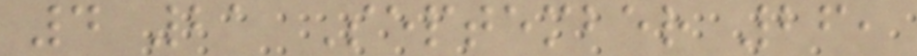4 21 September 26,
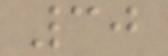30
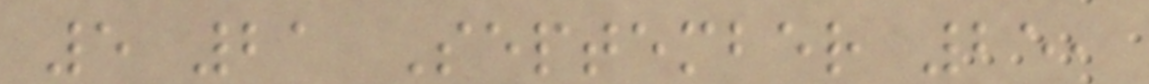5 21 September 25,
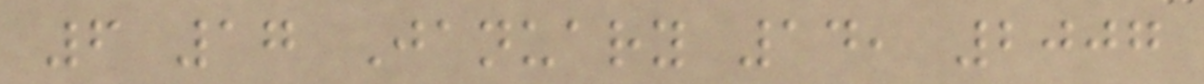6 17 January 14, 2007
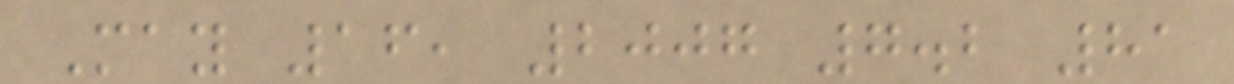May 16, 2007 7.2 81
